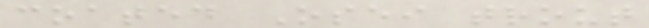coated Osei trout
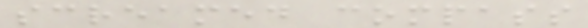screamed compass
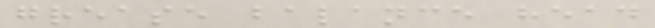grease balance head
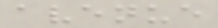avenue
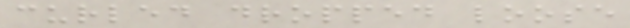curled dropped loose
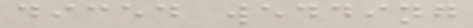diced wedding
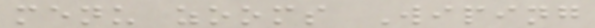menu zooms Wiping
